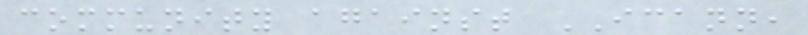community against ICANN,
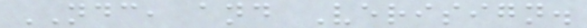NDC, and Verisign.
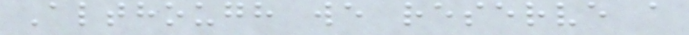Although we reserve a
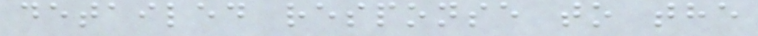detailed response to the
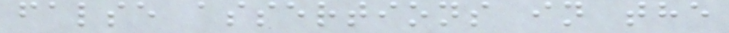false assertions in the
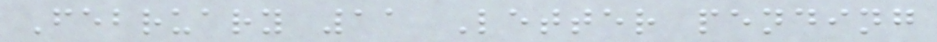February 11 Letter pending
